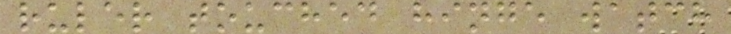ruler touched hinge watch
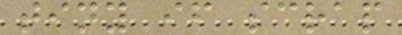tiny if scrap
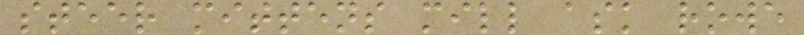steer mittens mill ask rowe
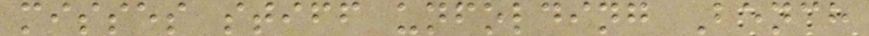misses stiff unfolding Bench
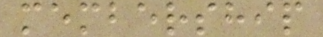membership
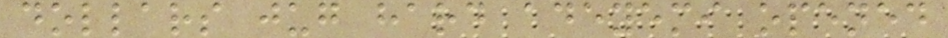dollars jug hard adeyemi opened
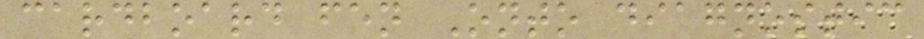cardboard fen Onto diagnostic
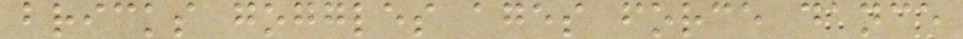bricks goggles ages force dance
